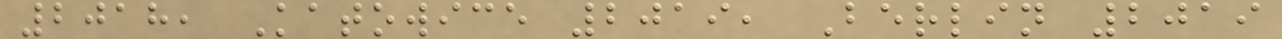2018, Katowice 2019, Berlin 2019
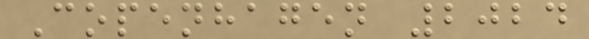Copenhagen 2024
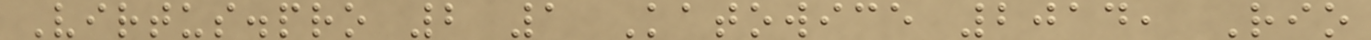Virtus.pro 2 1 Katowice 2014, Rio
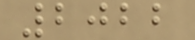2022
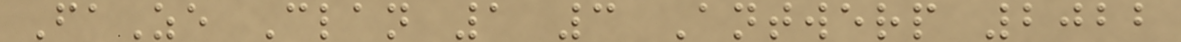FaZe Clan 1 3 Antwerp 2022
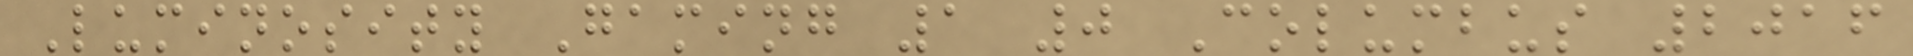Luminosity Gaming 1 0 Columbus 2016
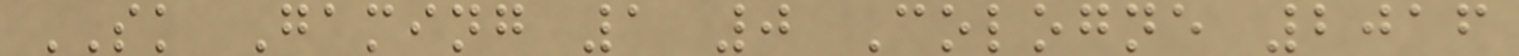SK Gaming 1 0 Cologne 2016
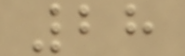28
